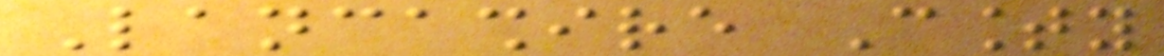Lancashire County
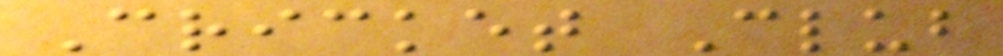Cricket Club
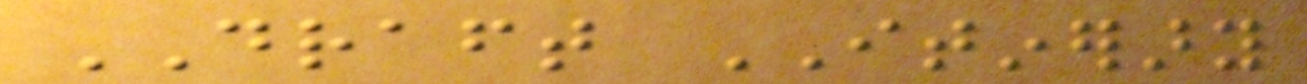DRAFT ITINERARY
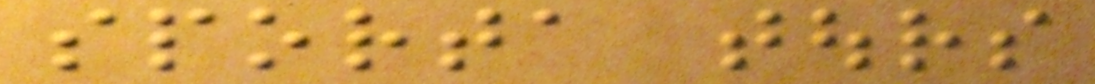sporta tours
